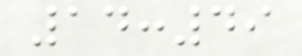14:49
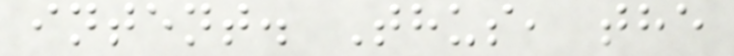intent. Thus, the
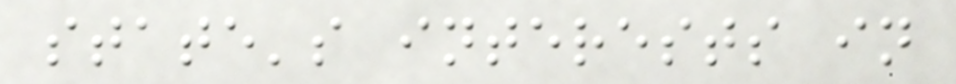state's interests in
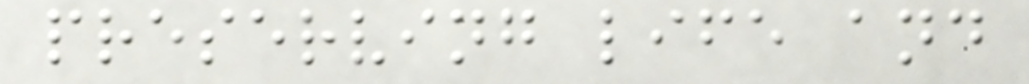preserving life and
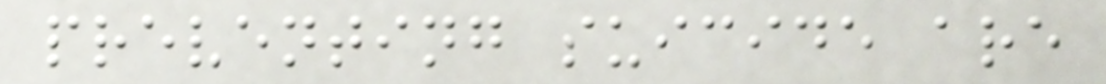preventing suicide are
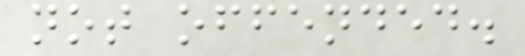not offended.
